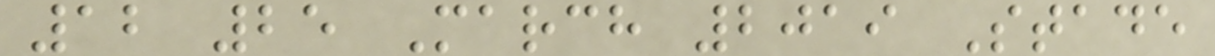12 25 March 2019 Stade
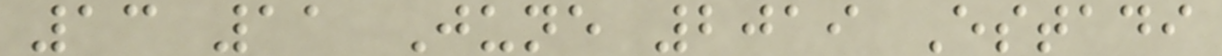13 11 June 2019 Estadi
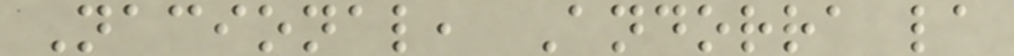Nacional, Andorra la
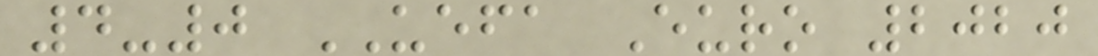4-0 UEFA Euro 2020
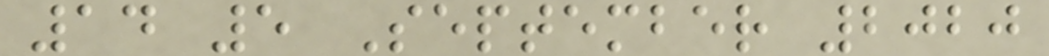14 5 September 2020
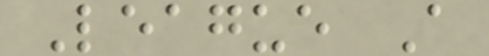League A
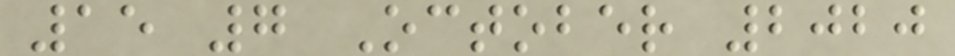15 7 October 2020
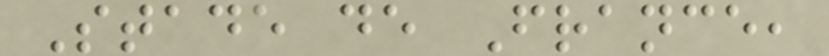Stade de France,
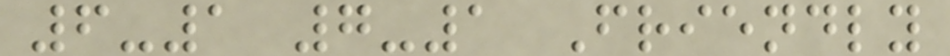6-1 7-1 Friendly
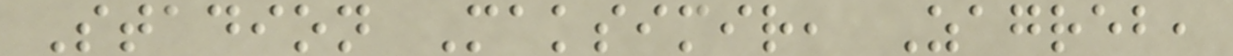Stadion Maksimir, Zagreb,
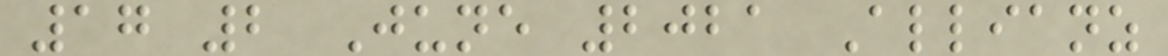17 2 June 2021 Allianz
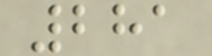281
